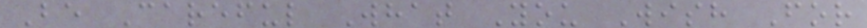Be Careful What You Wish For
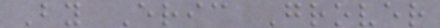By Eric Grover
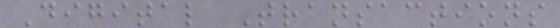Digital Transactions
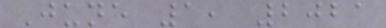June 1, 2021
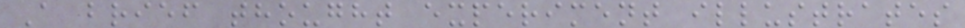A brief thought experiment illustrates
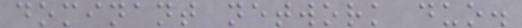dominant network duo.
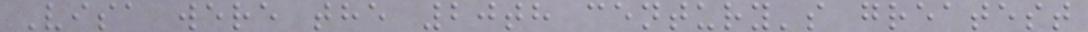Visa were the 20th century's greatest
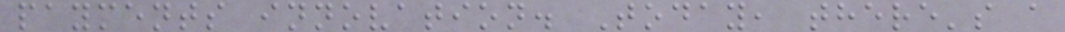payments innovation. Today, there's a
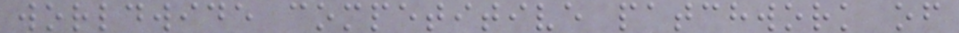worldwide competitive patchwork of
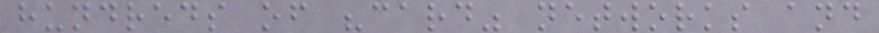hundreds of "card" networks and
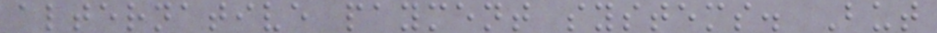alternative payment systems. But
